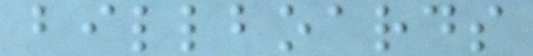billboards
